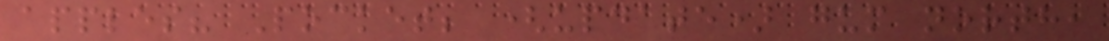apples? Pocket; (update) gum north,
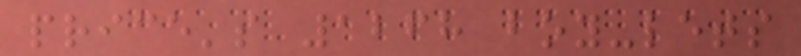price's 1268 boy-lets
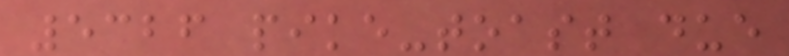5326 pike-toast due
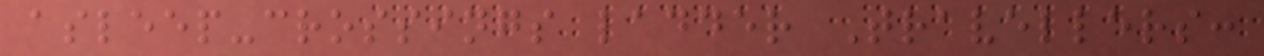asleep-crossings ladder Travellers:
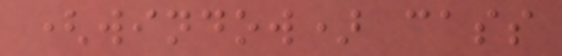(window) cass
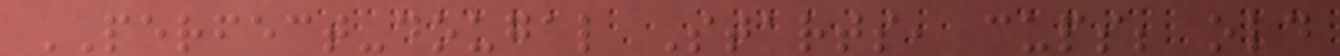PERFECT-dougal Starts, cups; old
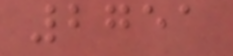2751
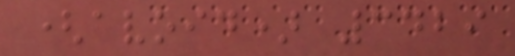(avoid) 3429
